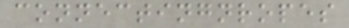connectingnropes
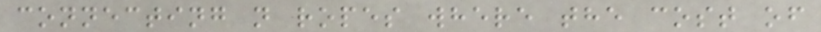connecting n ropes where the cost of
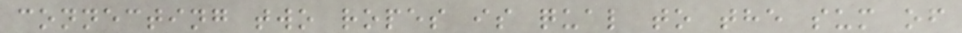connecting two ropes is qual to the sum of
